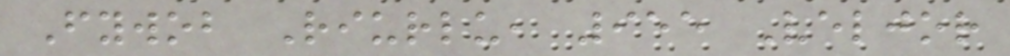Fywob Riurlu, 955 Veljor
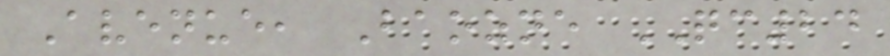Avenue, Baozne QC24
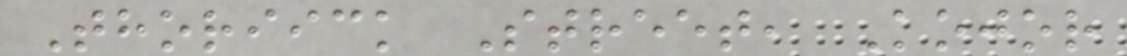Thoriick Street, Kojor
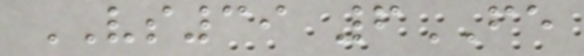VS39 6FE
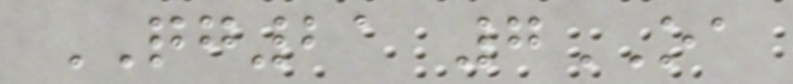QG21 7OA
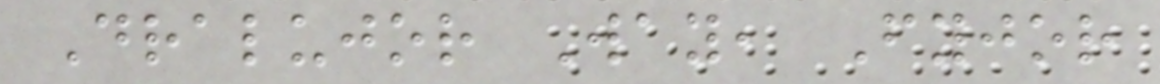Dralujor Way, Fyjor
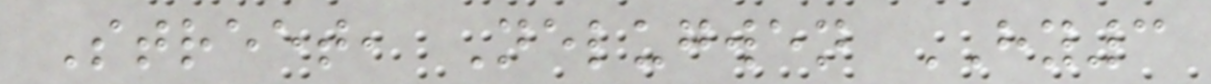Street, Nelugwen HY3
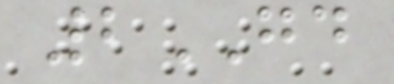2GD
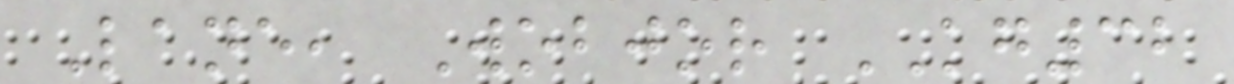Lane, Wobjor KG32
